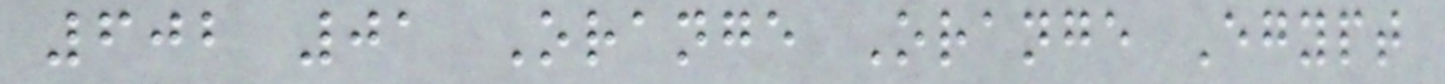602 01 Orange Orange Egypt
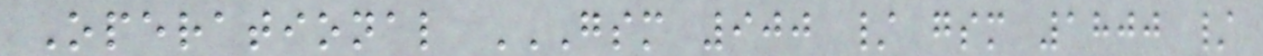Operational GSM 900 / GSM 1800 /
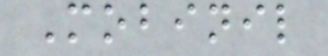Mobinil
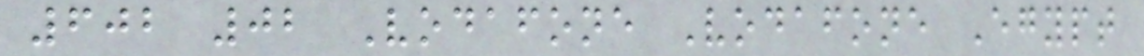602 02 Vodafone Vodafone Egypt
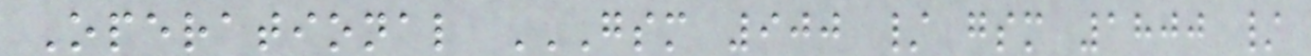Operational GSM 900 / GSM 1800 /
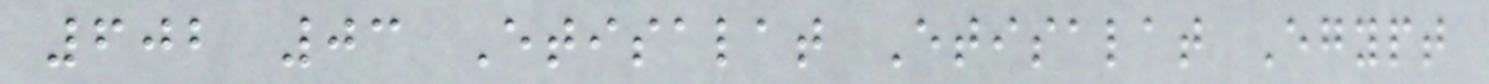602 03 Etisalat Etisalat Egypt
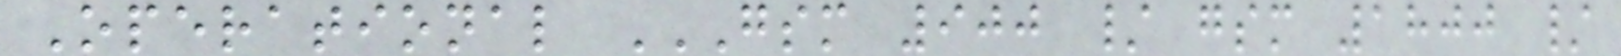Operational GSM 900 / GSM 1800 /
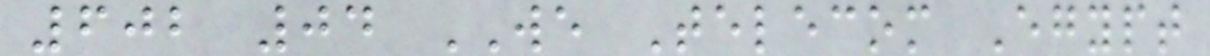602 04 WE Telecom Egypt
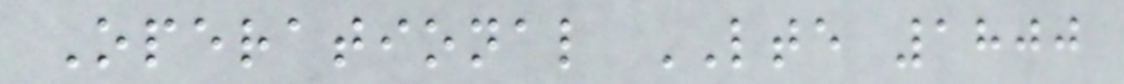Operational LTE 1800
